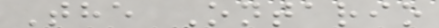The Ontario
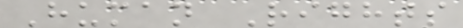Human Rights
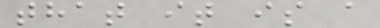that it is a
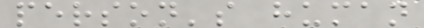person's human
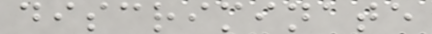discriminate
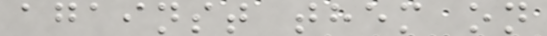against them on
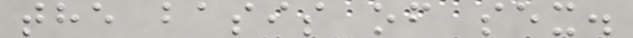the basis of sex.
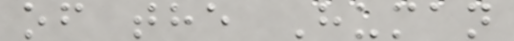of the Human
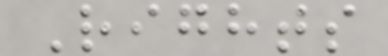Rights
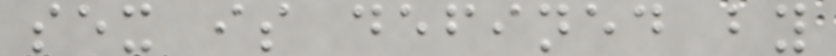sex is defined by
